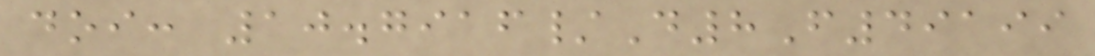doi: 10.7916/D8F49199
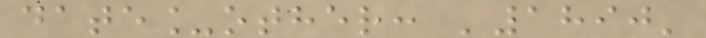date_other: '1890'
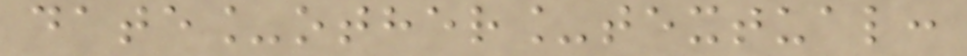date_other_textual:
